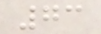73
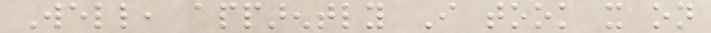Well, apparently I took it on
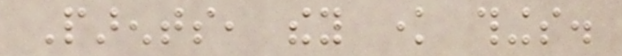Parents, they know things.
